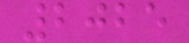2025
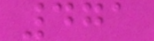471
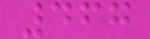467
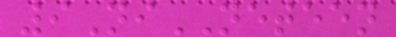9NiNETEEN
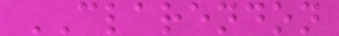CLARENDON
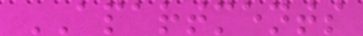APARTMENTS
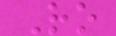Ro
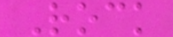Rock
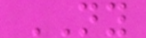NY
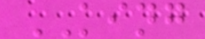KING
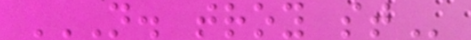N. TROY ST
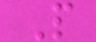P
